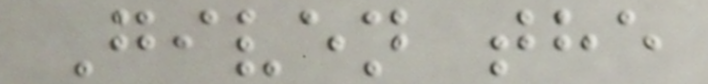Given the
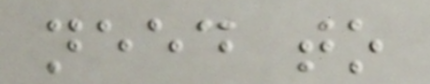need to
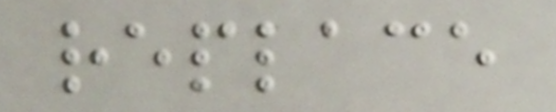replace
